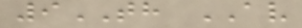9TH AV
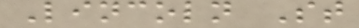Lincoln St
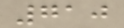710
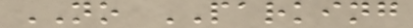NO PARKING
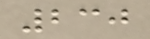230
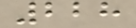228
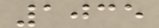1035
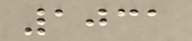1031
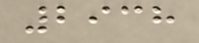2938
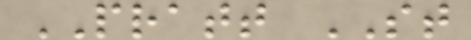PRATT ST
